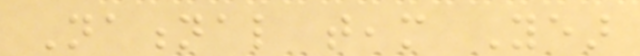National team Year
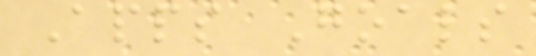Apps Goals
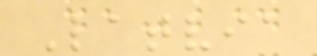Latvia
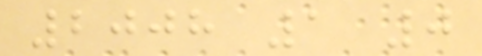2008 1 0
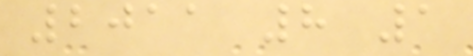2011 8 1
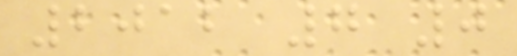2012 7 0
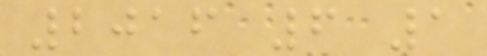2016 6 1
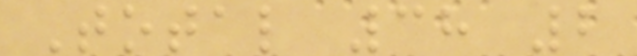Total 38 2
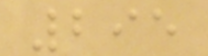295
